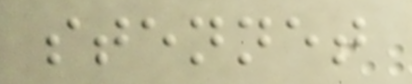stennet
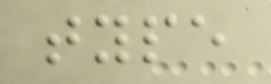type
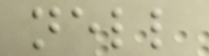nell
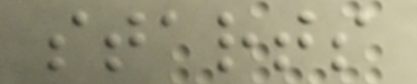starts
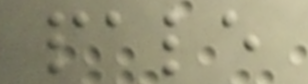pale
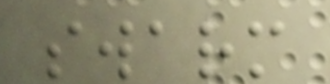swarm
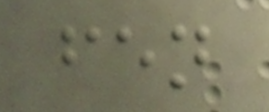fen
